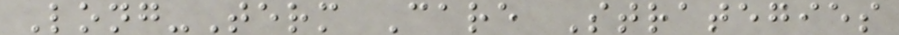Long-Term Care Strategies
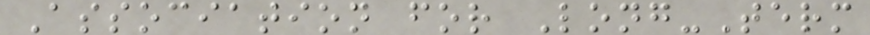Association for Long-Term
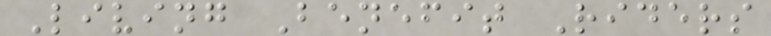Living Benefit Riders
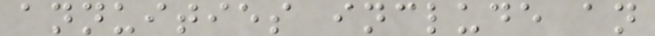annuities include an
